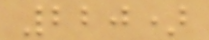220)
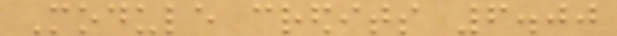Module credits 6.00
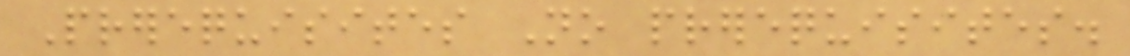Prerequisites No prerequisites.
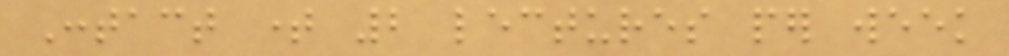Contact time 2 lectures per week
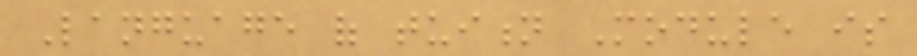Language of tuition Module is
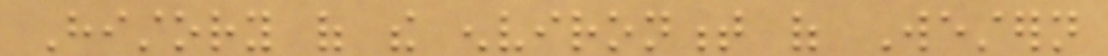History of the environment of Western
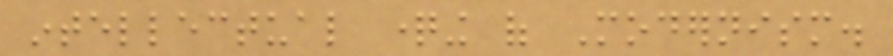intellectual questioning of Modernism.
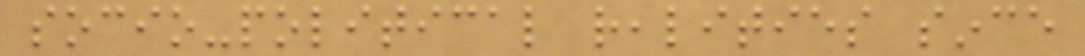socio-political realities since
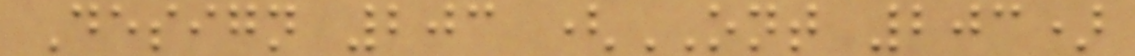Design 203 (ONT 203)
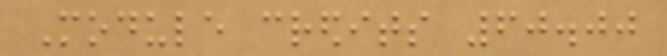Module credits 60.00
